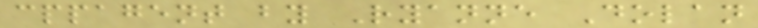cppagent by Ryanne Dolan
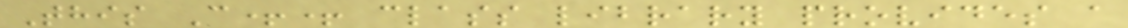This C++ class library provides a
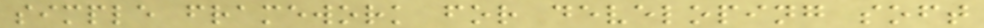simple framework for developing soft
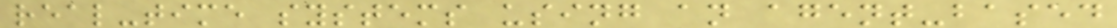real-time systems using an agent-based
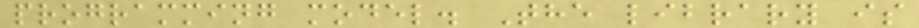programming model. The library is
